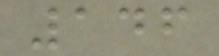146
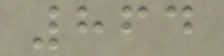864
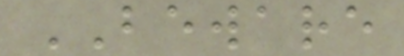BEWARE
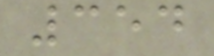354
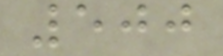500
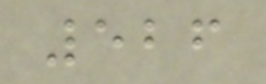526
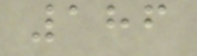186
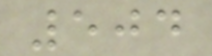504
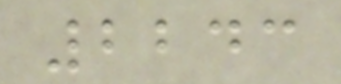2243
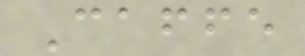Caffe
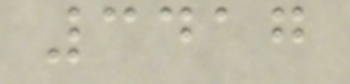3417
